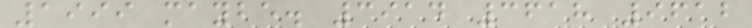1999 maybe. 3914 3618 9612
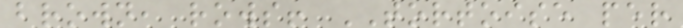brown, rows! TORTOISE per
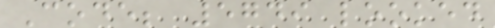Code; 5749 looked
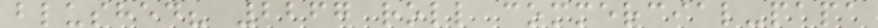blushed? 2267 roll commercial-papa
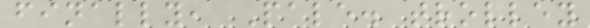finally, Pale. trolley
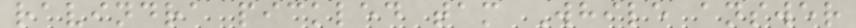ravindra pickled tam While answer
